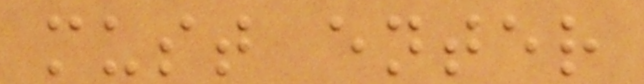must enter
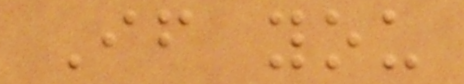If you
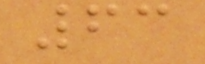63
